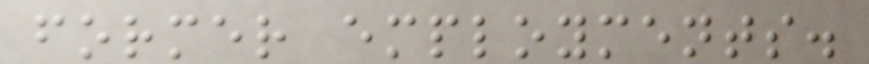former employments.
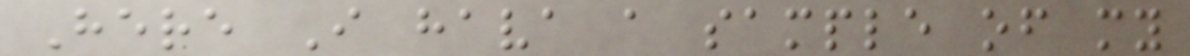Here I hava a sample of my
